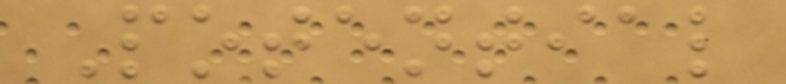Potential
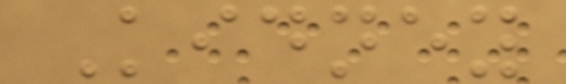Kidney
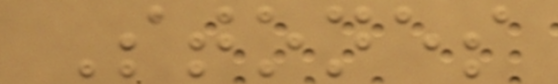Stones
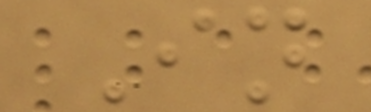In
